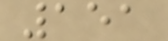151
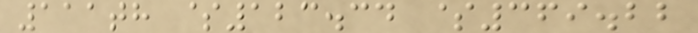111th $123.34 $369.22
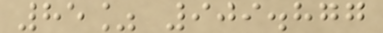85% 909.877
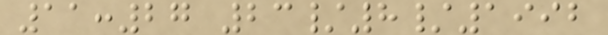11:27 23/8/1992
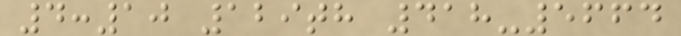4:10 129th 418-5664
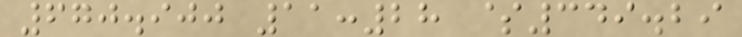670.900 11:28 $349.29
